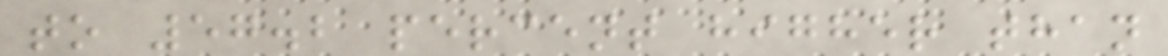to 57.2 percent higher than
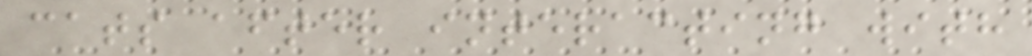cats after interacting with
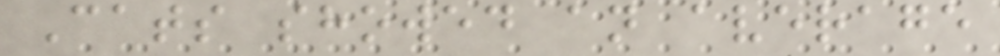Cats showed an average
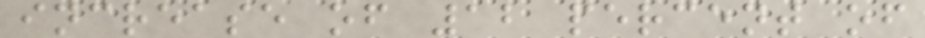increase of 12 percent of
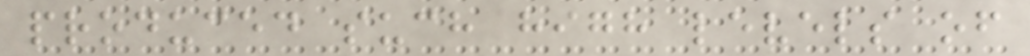produced such high levels of
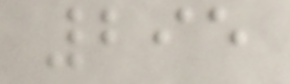295
